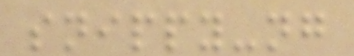snippy-ng
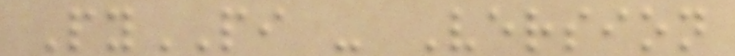PyPI - Version
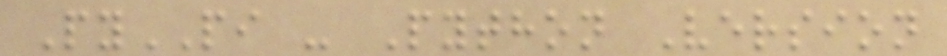PyPI - Python Version
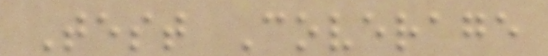Test Coverage
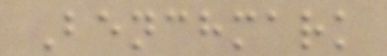Benchmark
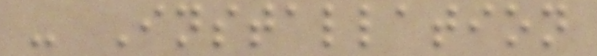- Installation
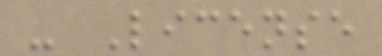- License
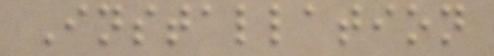Installation
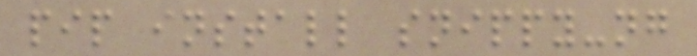pip install snippy-ng
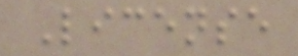License
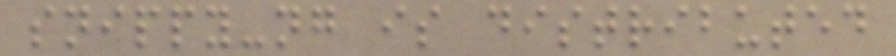snippy-ng is distributed
